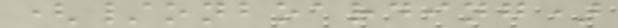(/onboarding)
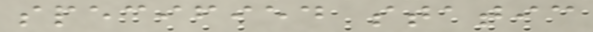specified static
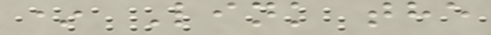* Link the
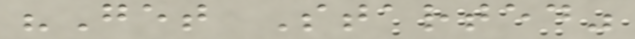"Get Started"
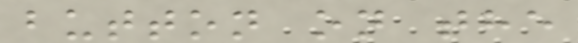button on the
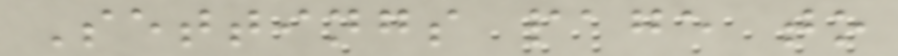Settings page to
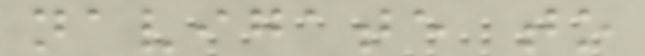navigate to
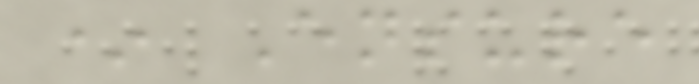* Ensure
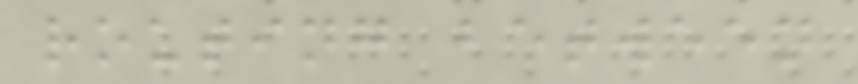routing between
